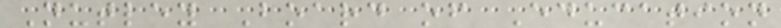Nutley Board of Education
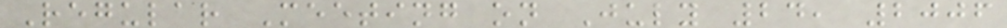Regular Meeting on July 24, 2006
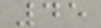45
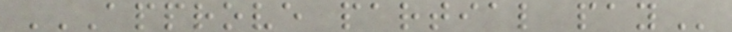APPROVE PARTIAL PAY
